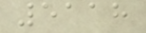5118
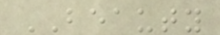BEAUTY
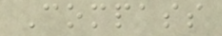Compass
